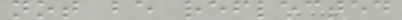not be reflected
